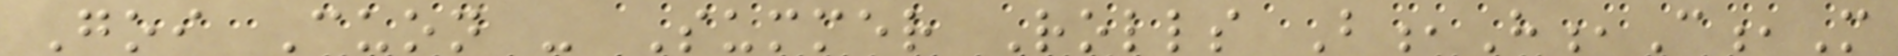Goi Cuon - Summer Rolls B,H,C,M
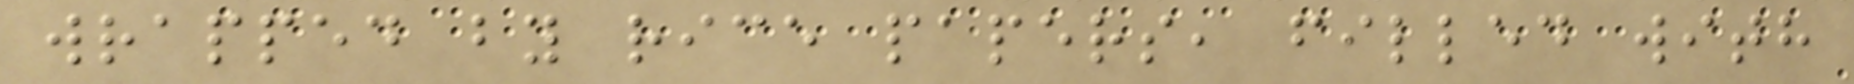wrapped by rice papers, filled with
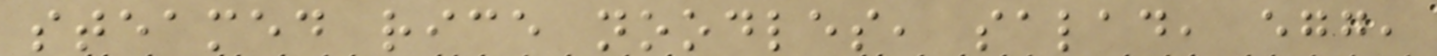steamed rice noodles, salad, egg,
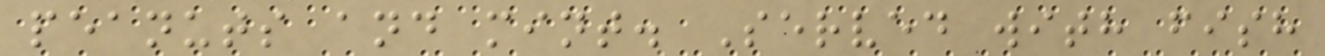peanuts and mint. Served with fish
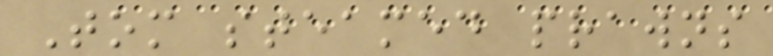Tom steamed prawns
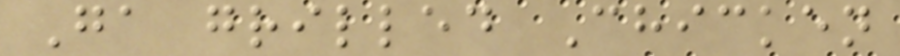Ga grilled Chicken
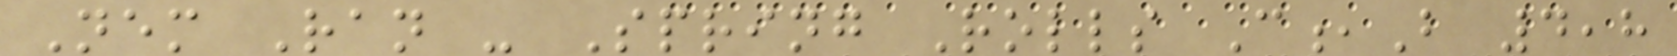Nem Ran - Spring Rolls C,B 4,8
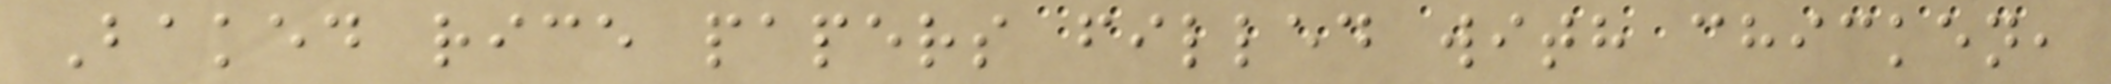Baked rice papers filled with chicken,
